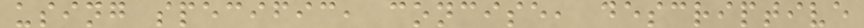using specific, concise, descriptive
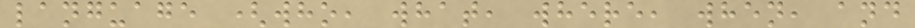language (who, what, where, when, and
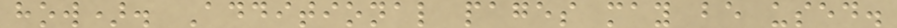how). Additional pages may be used.
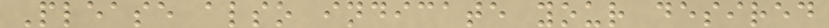Please also indicate your desired
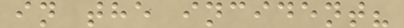in the incident?
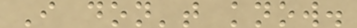I don't know.
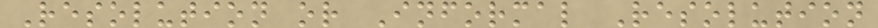Resolution or Informal Resolution
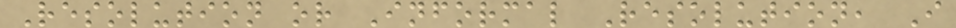Resolution or Informal Resolution, I
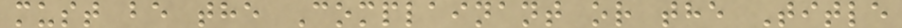must be the Complainant or the Title
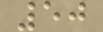50
